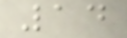14
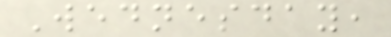Wednesday,
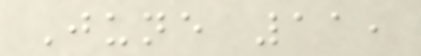June 11,
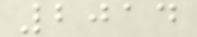2014
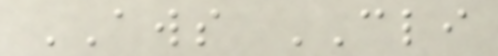AWS CLI
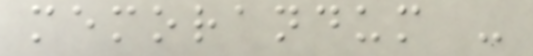memorandum -
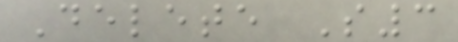Delete S3
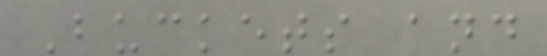Buckets and
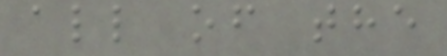all of the
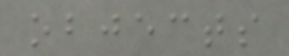objects
